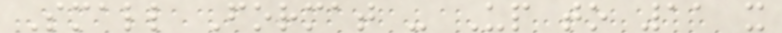Small Format - Up to 11 x
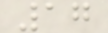17
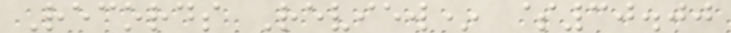Records Review* $30.00
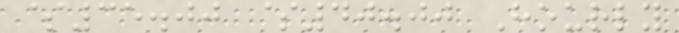$35.00 $40.00 Hourly
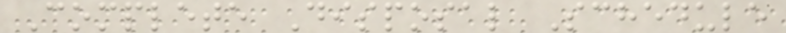Complete Disposal Schedule
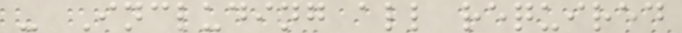- Including all required
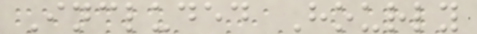Included Hourly
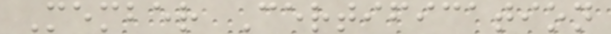Member Certification
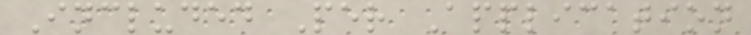Included Per Application
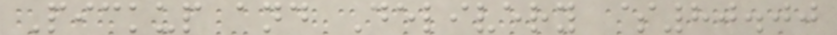Pickup and Delivery $80.00
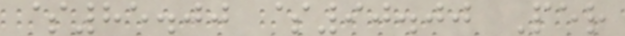$85.00 $90.00 Per
